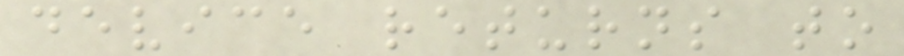device returns to
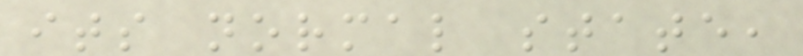its normal state,
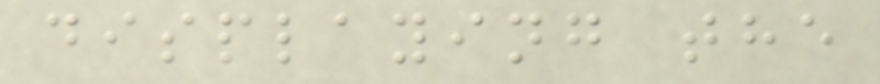displaying the
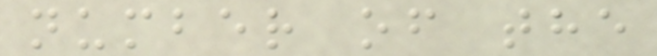number of the
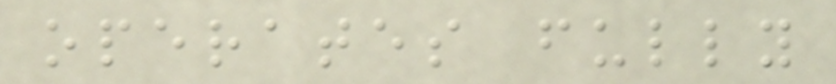operates fully
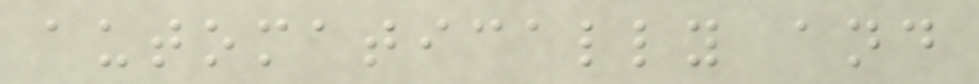automatically and
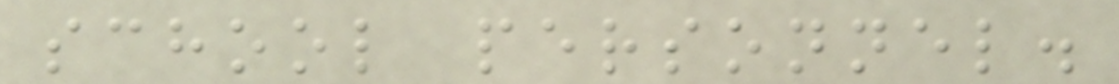school personnel.
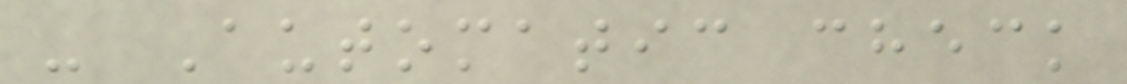- Automatic check
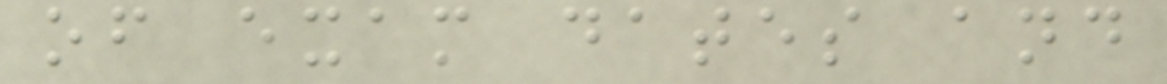of exam dates and
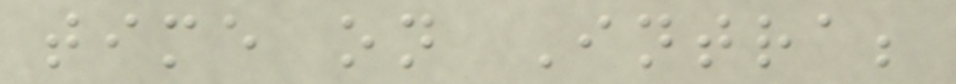time on Intra;
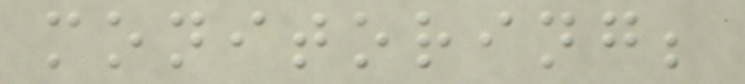monitoring;
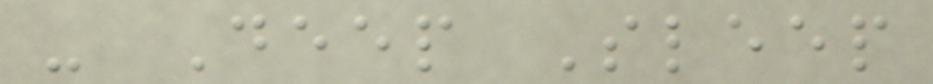- Deep Sleep
